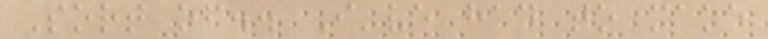Sort of.. I've had to make
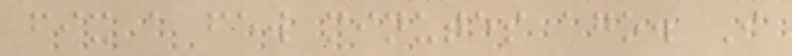fix a few minutes ago. I
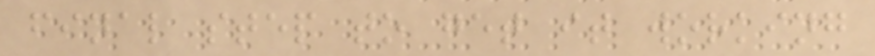final step to get it working
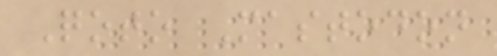Qoto Mastodon
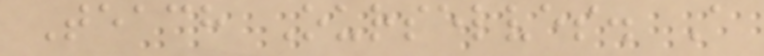Teach Ourselves. A
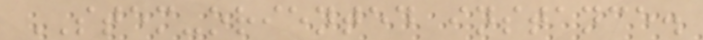STEM-oriented instance.
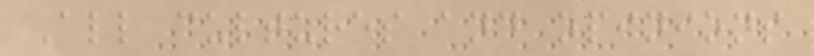All cultures and opinions
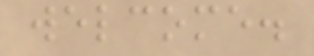welcome.
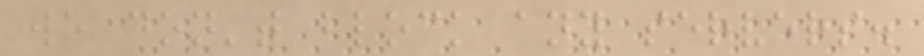we don't block any servers.
